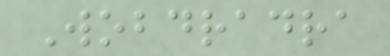Wobdradra
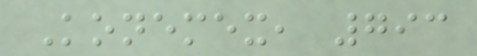Konemex, 793
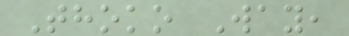Thoko Way,
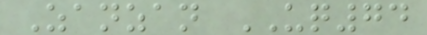Zanzan UQ74
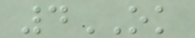4OK
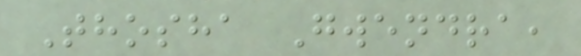Thosha Gwendra,
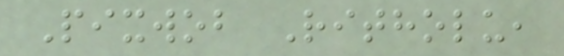Pixwob Ritholu,
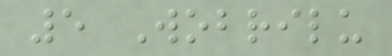5 Wobrilu
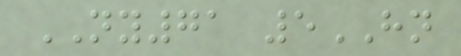NY71 5HN
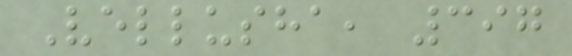Vellusha, 397
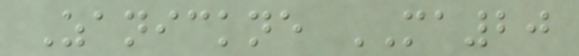Zanickne MA20
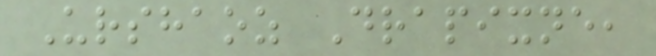Urshaoz Drapixne,
